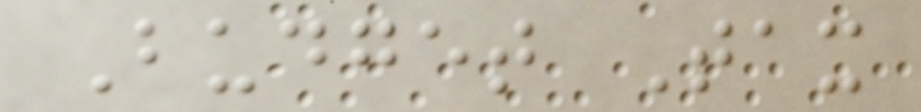Budget Tax
